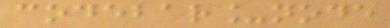codebar_node
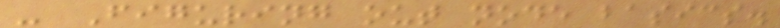- Figuring out node basics.
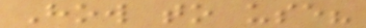How to use?
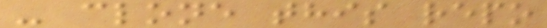- clone this repo
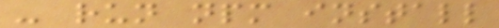- run npm install
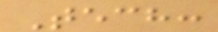Tech:
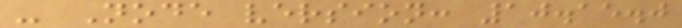- Node version: 10.15.0
